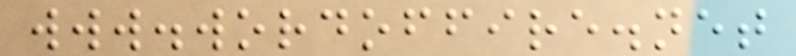www.wordoffire.net
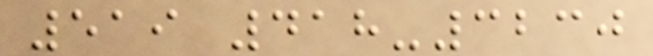519 418-3230
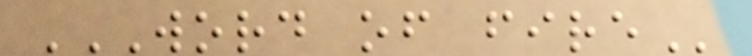WORD OF FIRE
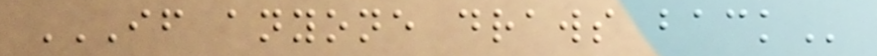IF ANYONE DRAWS BACK
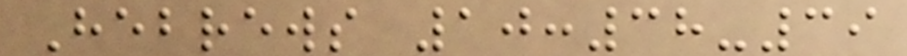Hebrews 10:38-39
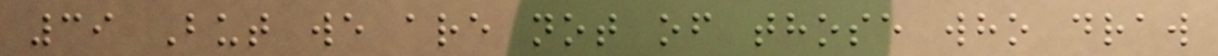39 But we are not of those who draw
